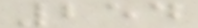254
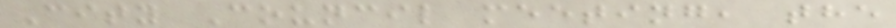City Council meeting, the
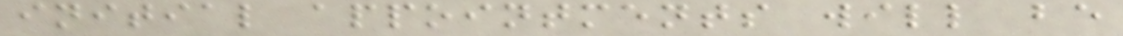initial appointments will be
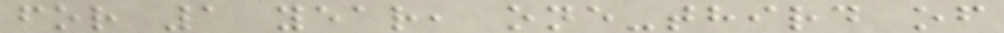for 1 year, one-third of
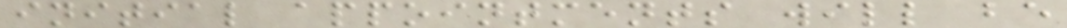initial appointments will be
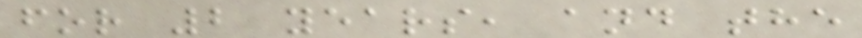for 2 years, and the
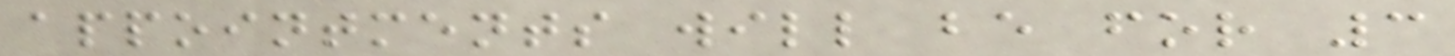appointments will be for 3
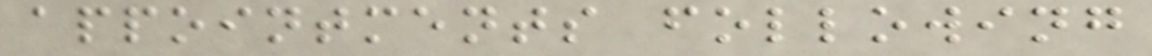appointments following
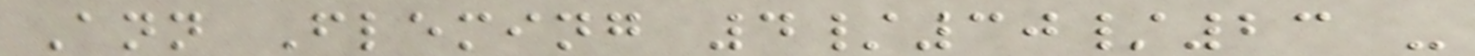Ann Fleming 4/30/23 -
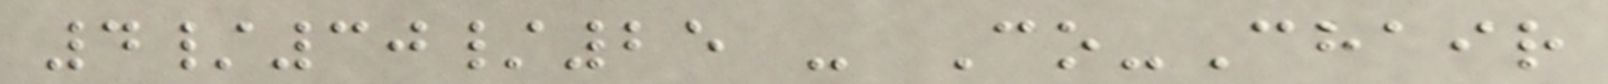4/30/25 - Co-Chair
